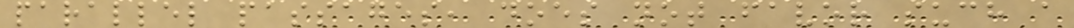parallel passages, does not favor such a
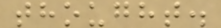thought.
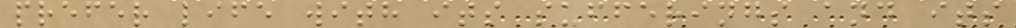prefer life with its sufferings and its
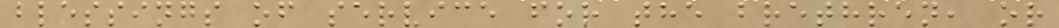blessings of service for the brethren, or
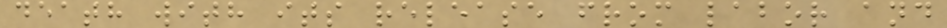death with its release from labor and
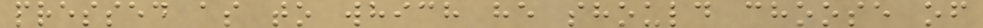pressed as to which he should choose of
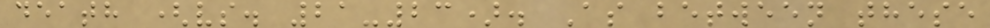death (vs. 21-23). As between these
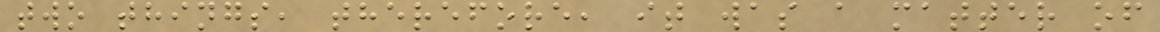two things, therefore, it was a matter of
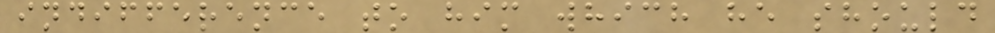indifference to him which he should
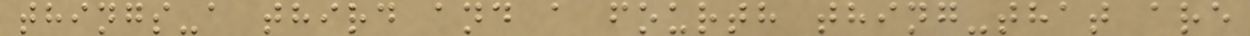things-a third and a fourth thing-that are
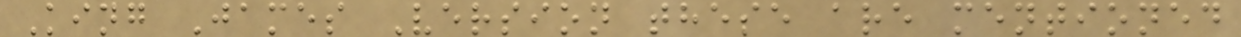King James Version these are mentioned
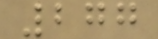277
